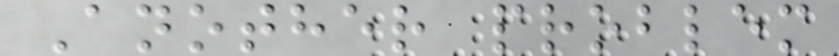Another problem
